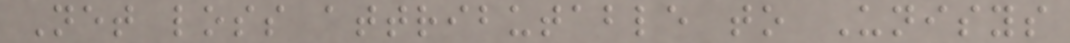Net loss attributable to Unisys
